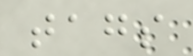tags
